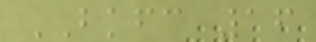BKFC 16
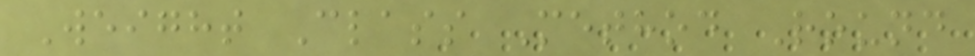Weight Class Method Round
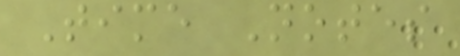Time Notes
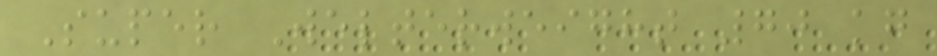Super Welterweight 70 kg
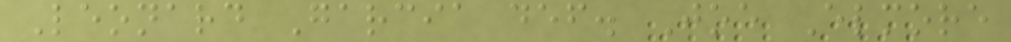Leonard Garcia def. Joe Elmore
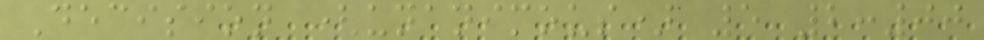Decision (unanimous) 5 2:00
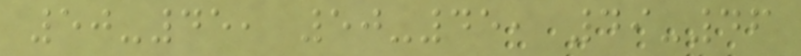50-45, 50-45, 49-46
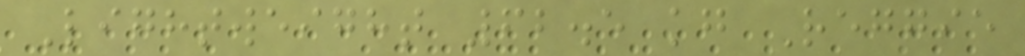Lightweight 62.5 kg Reggie
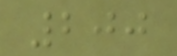200
